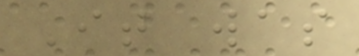It was
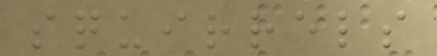squirrels
